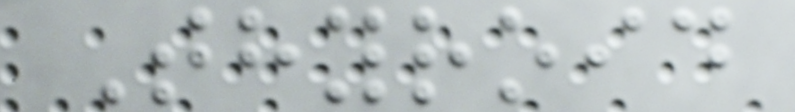Thyroid
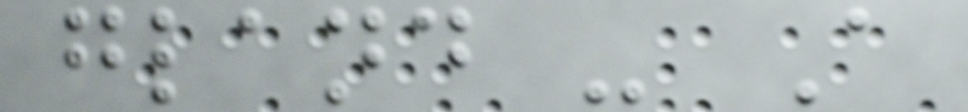gland - A
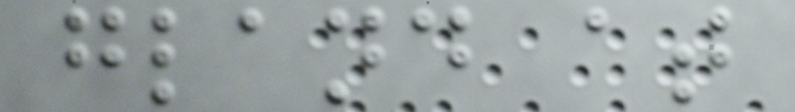gland at
